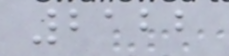2122
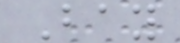Bay
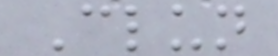Clun
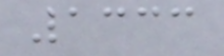1333
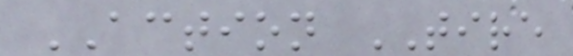ACTION TIRE
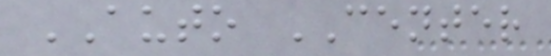AUTO CENTER
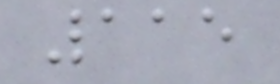115
